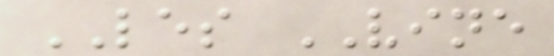LES VINE
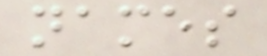names
